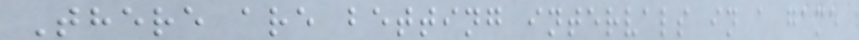There are betting intervals in a game
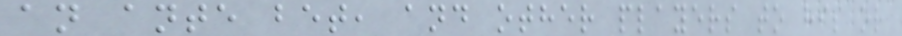an ante bet, and other players to his or
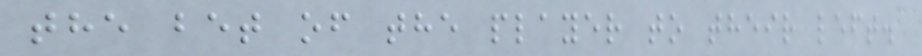the bet of the player to their left.
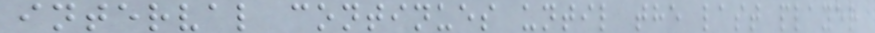interval continues until the last player
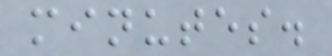minutes.
